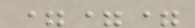===
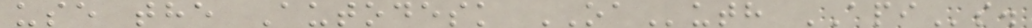use the Autodesk OAuth APIs.
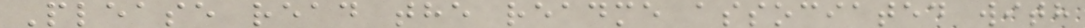Please read the readme associated with
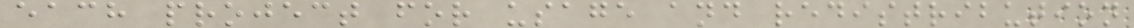each project for usage and redistribution
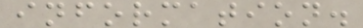information.
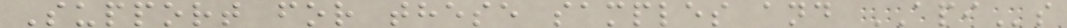Support for these samples and APIs
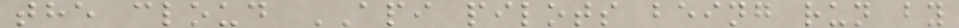the cloud API pilots being run by
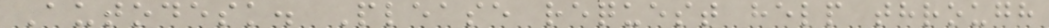Autodesk. Please request help through
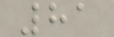81
